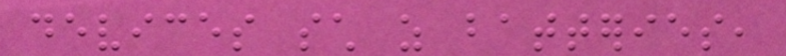devices such as batteries,
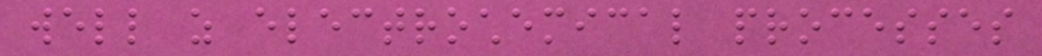well as electrochemical processes
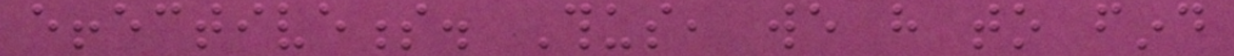effectiveness. Thus, we have to find
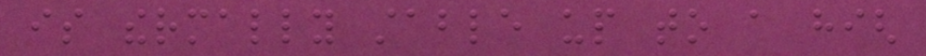is thermally stable up to a high
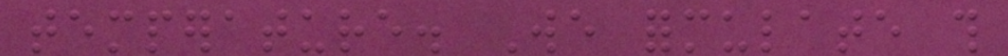temperature. We formulate this
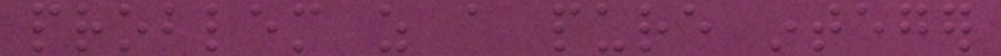problem as a pure integer
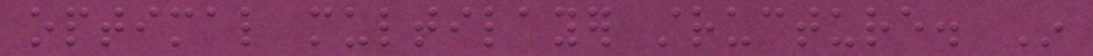optimal multilayer structure. In
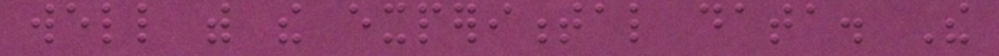well with the experimental data. The
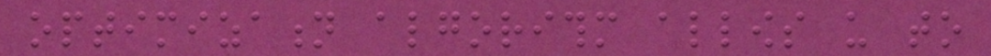optimization algorithm allows us to
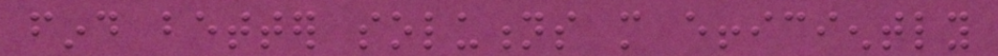find better solutions more efficiently
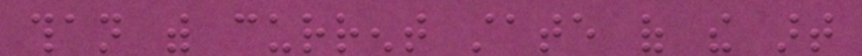than with current state of the art
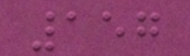157
